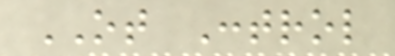OT Control
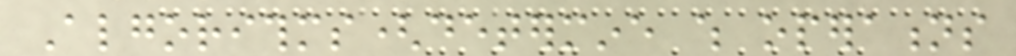Algorithms(determine which operations
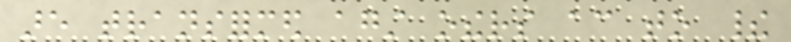are transformed against others according to their
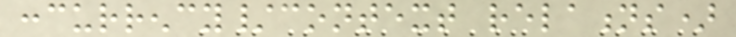concurrency/context relations)
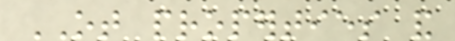OT properties and
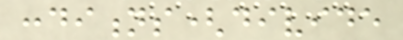conditions(divide
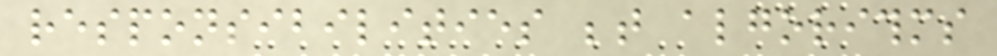responsibilities between algorithms
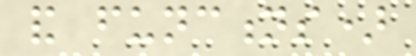and functions)
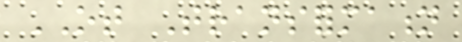OT Transformation
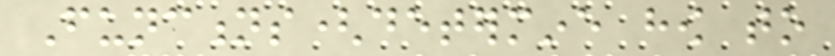Functions(determine how to
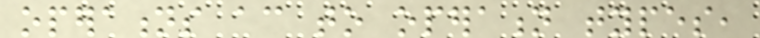operations according to operation types,
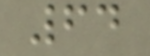64
